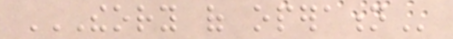THEORY OF OPERATION
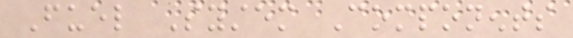Fuel System Components
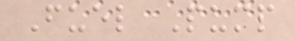Fuel Pump
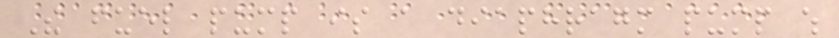The fuel pump is a diaphragm pump which
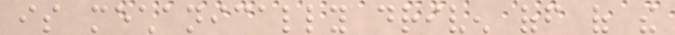is mechanically driven off of the
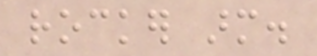rocker arm.
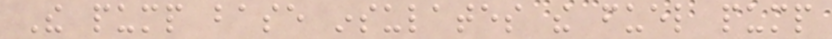The pump base insulates the fuel pump
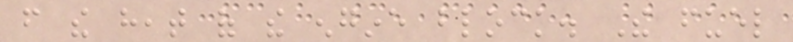from the heat of the engine block. The fuel
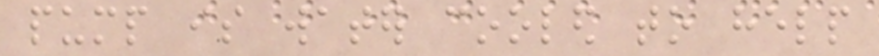pump is water cooled to help
